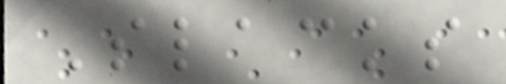Slacks
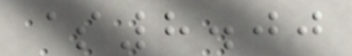$8.00
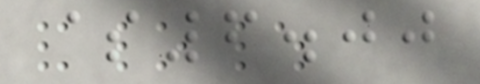$6.00
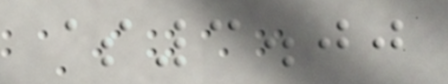$3.00
